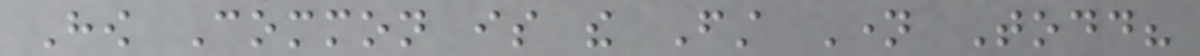How Common is the First Name Todd?
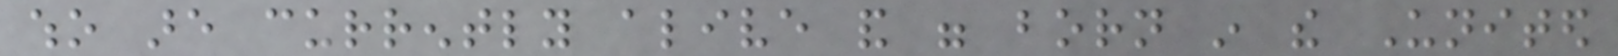who are currently alive and were born in the United
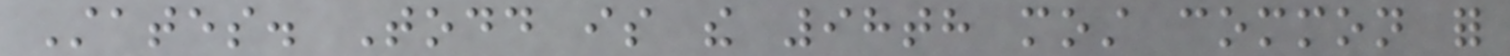States. Todd is the 98th most common for
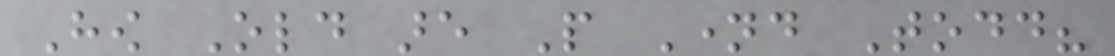How Old are People Named Todd?
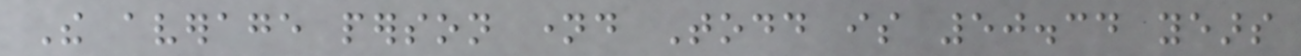The average person named Todd is 50.34 years
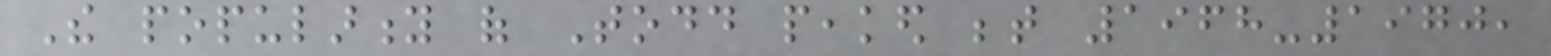The popularity of Todd peaked between 1968-1970,
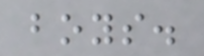boys.
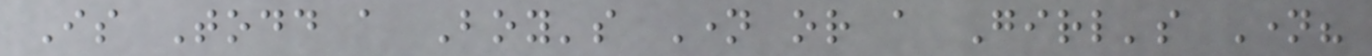Is Todd a Boy's Name or a Girl's Name?
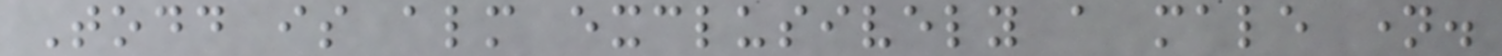Todd is almost exclusively a male name.
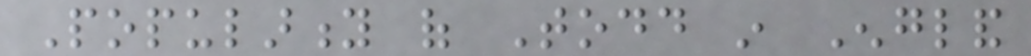Popularity of Todd in England
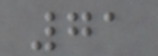71
